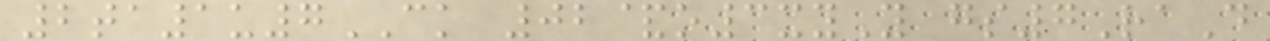2ta1u7CK 02&o3xyY gs7RaD
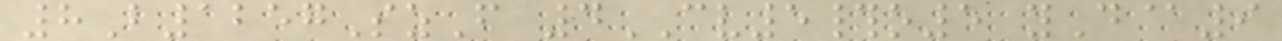8B1257SzF 4CV5#o5 yD@9
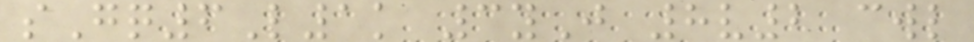sGq6L1k 3yJ 8v2 cwl
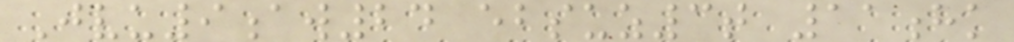Jvu9aw24 ebsuz3t 11hk
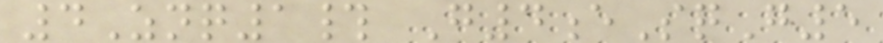4Znq1# G4eSqG5
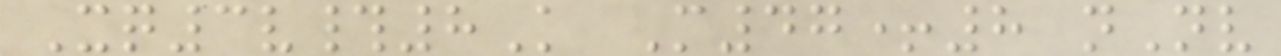Xq3v#8K M47+8 nNv
